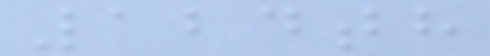124th
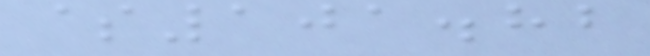$101.82
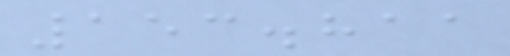153.811
